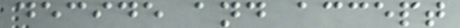decide and accept
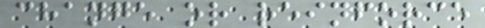change or reinforce
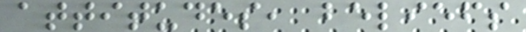attitudes, beliefs
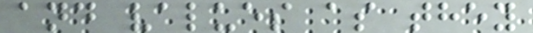and values as they
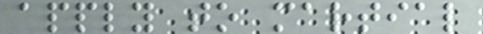apply to martial
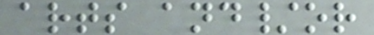arts and/or
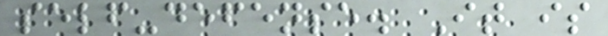self-defense. It is
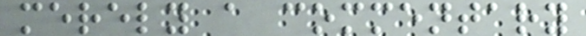merely a commentary
